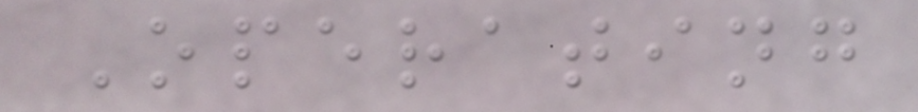Operating
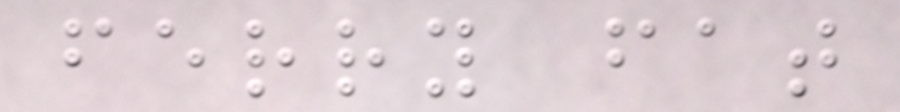ferry fat
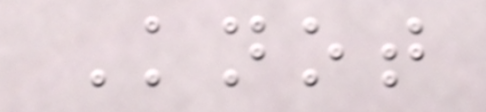Knot
